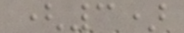(3)
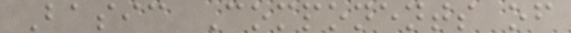Basic Components of
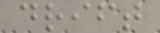drift
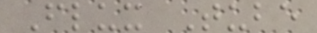Flux Tube
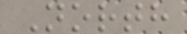North
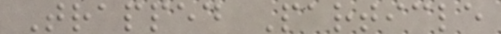Trapped Particle
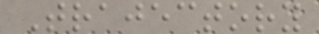Trajectory
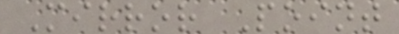Mirror Point
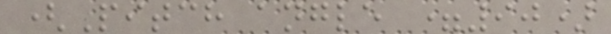(Pitch angle =90)
